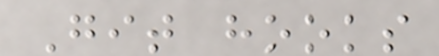Git hooks
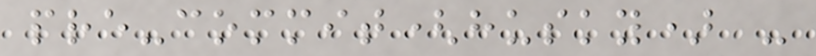pre-commit(husky) -
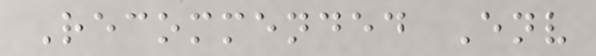Recommended Env
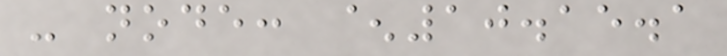- node: ^10.15.1
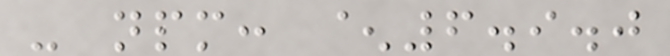- npm: ^6.9.0
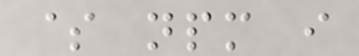$ npm i
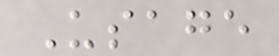Usage
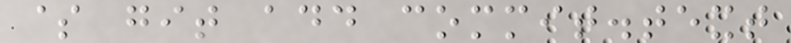$ git add commit.text
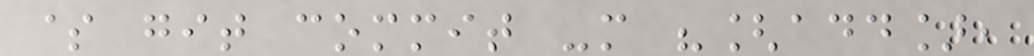$ git commit -m "[add],
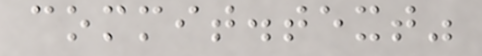commit.text"
